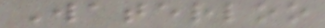Waterloo
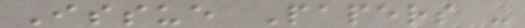Issue Papers -
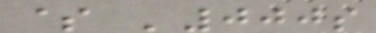$ '000s
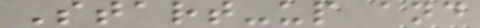Start-up and
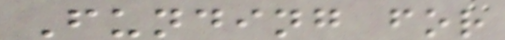Funding for
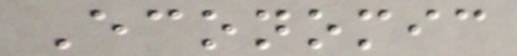Economic
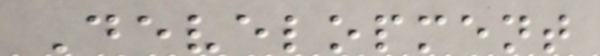Development
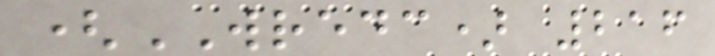(WREDC) 216
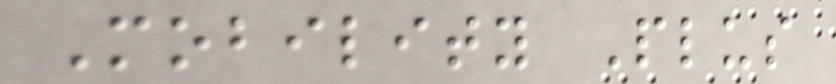Mobility Plus
